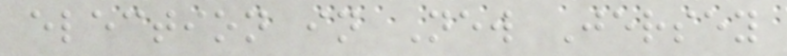election in New Jersey
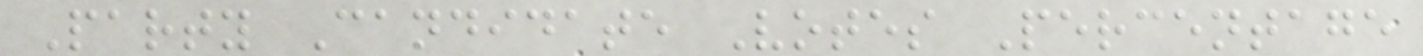Party Candidate Votes Percentage
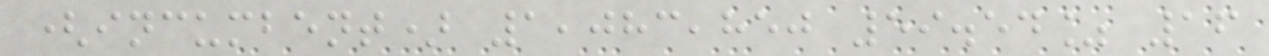(incumbent) 1,083,850 59.54% 16
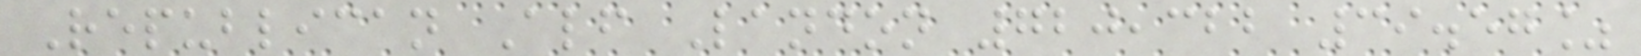Republican Alf Landon 720,322 39.57%
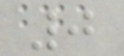0
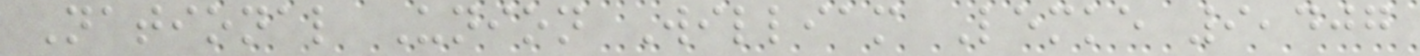National Union William Lemke 9,407
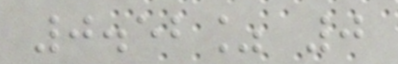0.52% 0
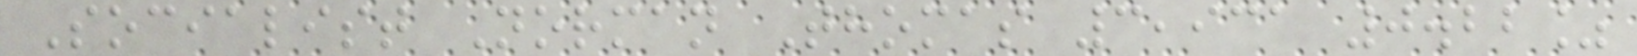Socialist Norman Thomas 3,931 0.22%
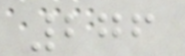276
